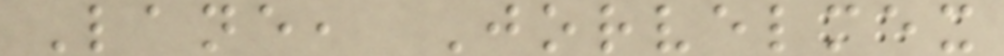Lane, Jorvelmex
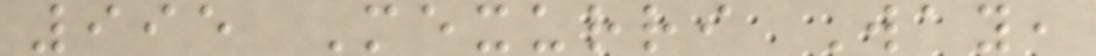995 Mexurri Way,
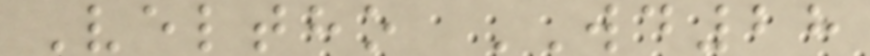Veltho WD28
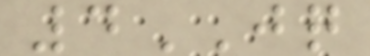4JQ
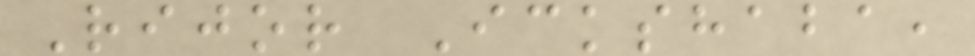Rijor Ickshaba,
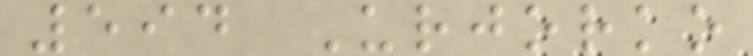594 Urjorko
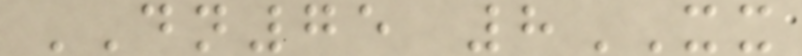DN75 8XX
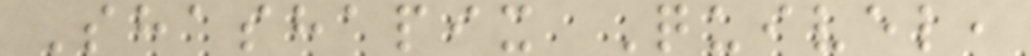Shashapix Quivel,
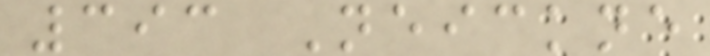393 Neickne
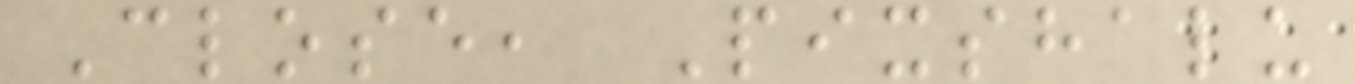Close, Pixshalu
